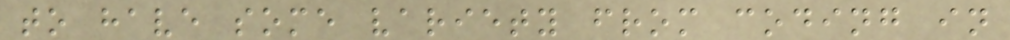to have some variety from coding in
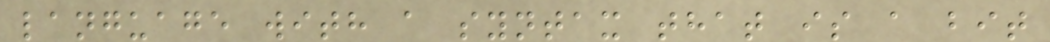language with a syntax that is a bit
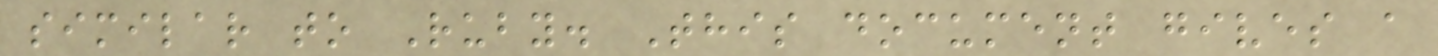similar to Ruby. This document gives a
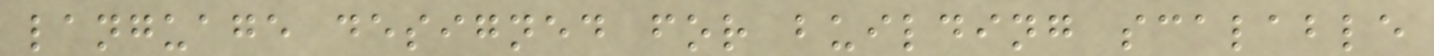language designed for building scalable
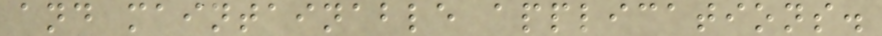and maintainable applications.
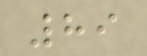89
